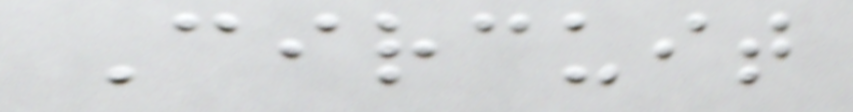Circuit
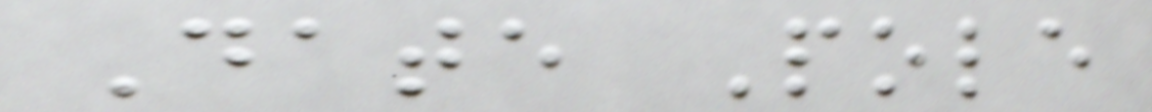Date Pole
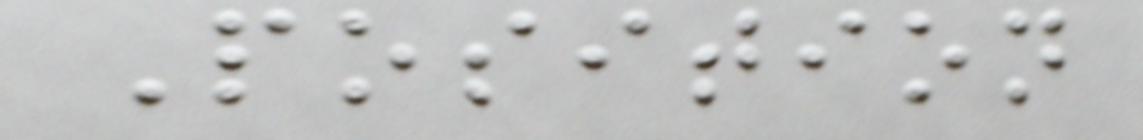Position
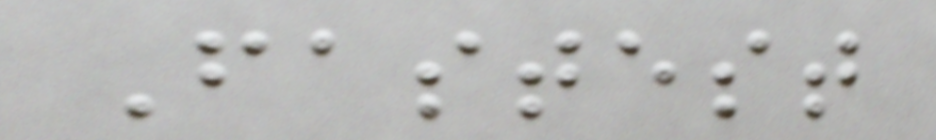Fastest
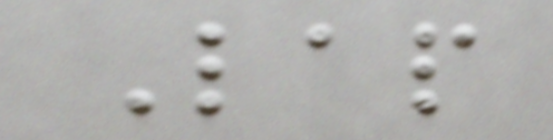Lap
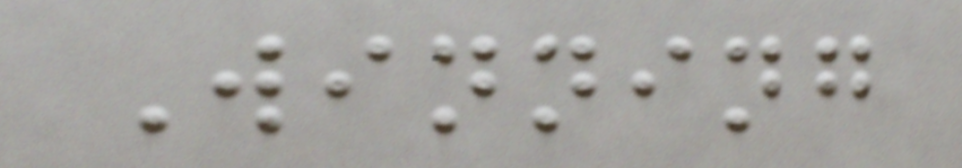Winning
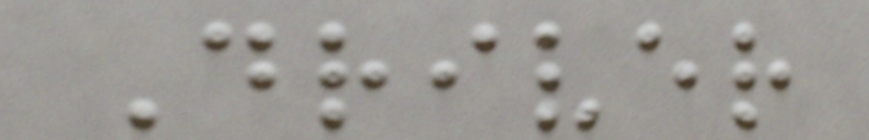Driver
